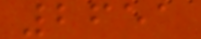2651
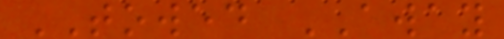TOWED AWAY
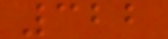322
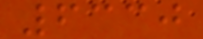6330
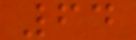64
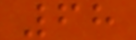68
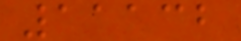11132
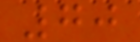70
